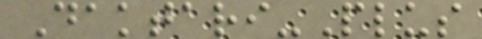Daktari-Plus
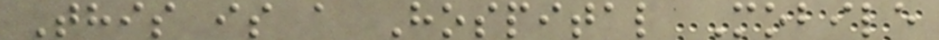This is a Hospital Mobile
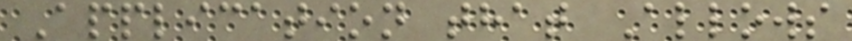Application that Allows
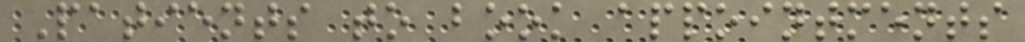Patients to book appointments
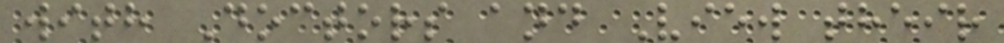with Doctors and View their
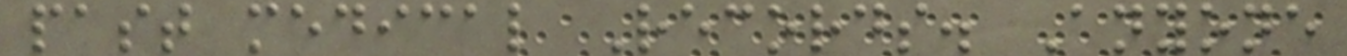past medical Records. Anyone
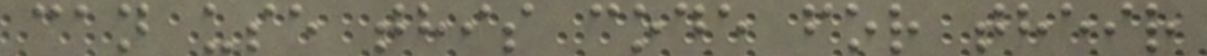can use this code for their
